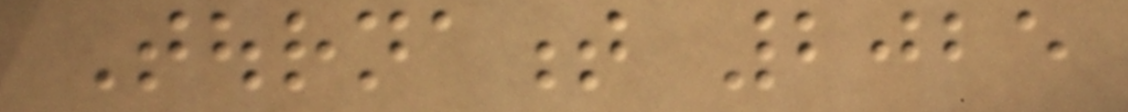Tournament 2025
